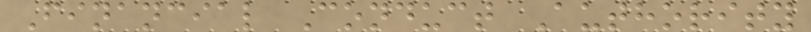Financial Conduct Authority
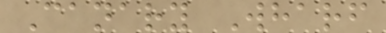Canary Wharf
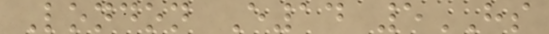London E14 5HS
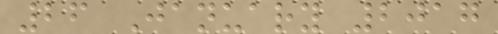26 January 2017
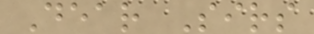Dear Sirs
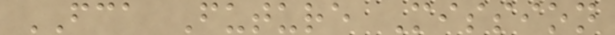FCA Future Mission
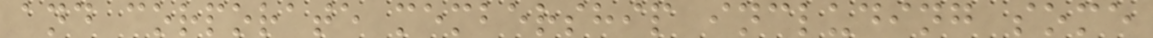and corporate membership including some
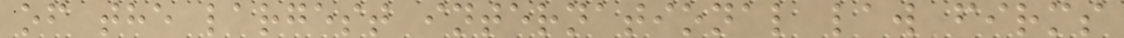of the largest international law firms
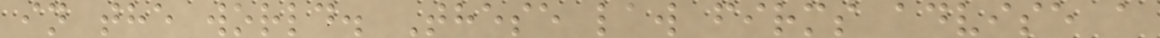in the world. These law firms advise a
